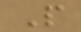P
